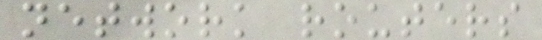network routers
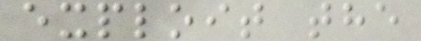exploit the
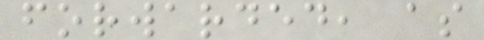forwarded, as
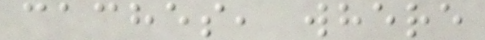caches, where
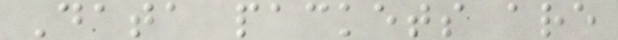Data packets are
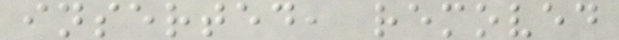inserted, removed
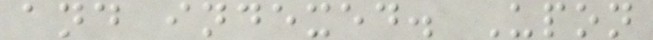and indexed. Upon
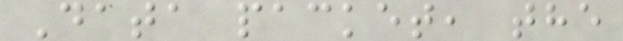Data packet, the
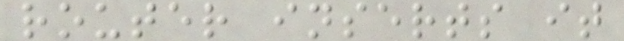router inserts it
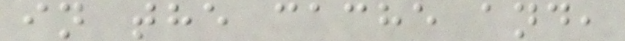in the cache and,
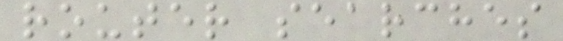router searches
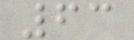63
